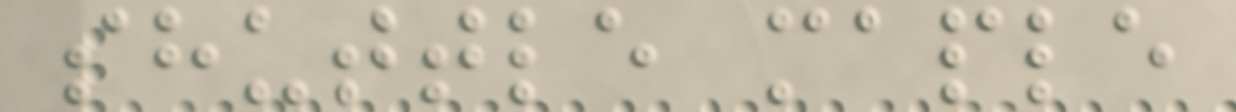shuttle maple
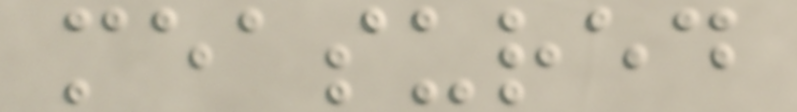measured
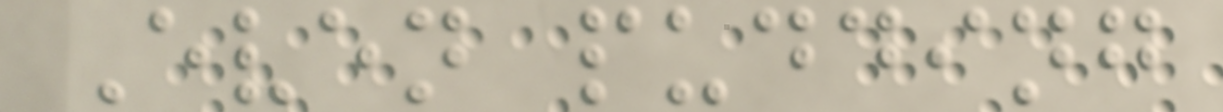Even pudding
